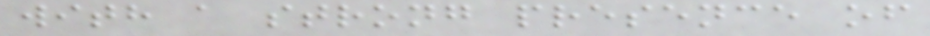with a strong presence of
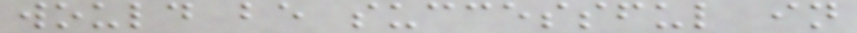would be successful in
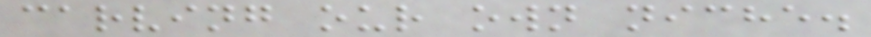carving our own niche.
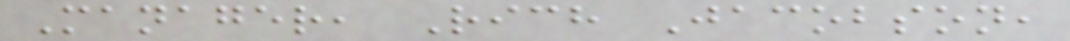Manager, Rich Jacobson,
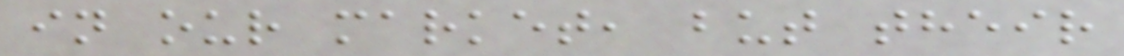in our market, but their
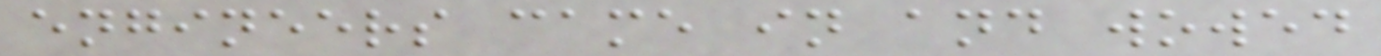engineers came in and wowed
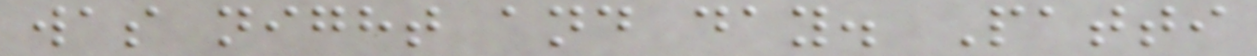was night and day. Patti
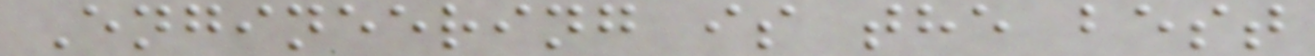Engineering is the best
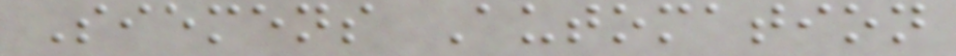Siemens Automation
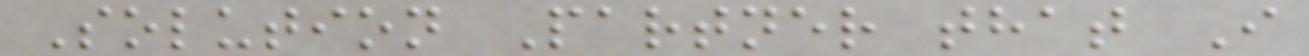Solution Partner that I
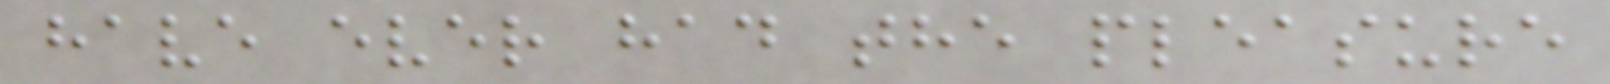have ever had the pleasure
